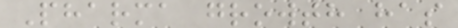Pharma growth has
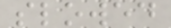slowed
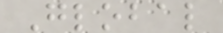Global
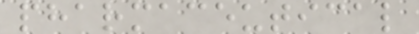pharmaceutical
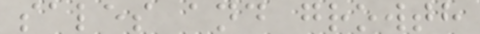sales and growth
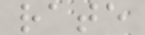rate
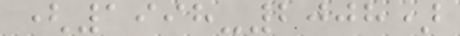(1998-2008)
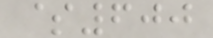$600
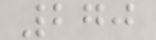270
